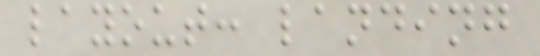layout: landing
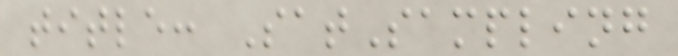title: SatSampling
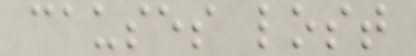causes lost
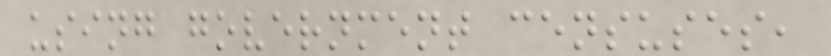using government censuses,
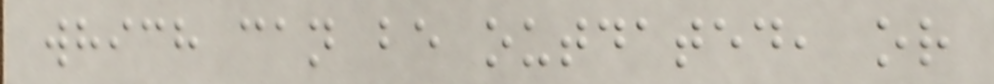which can be outdated, or
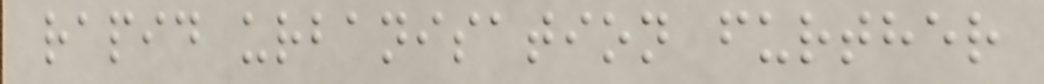rapid urbanisation further
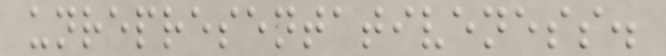unrepresentativeness.
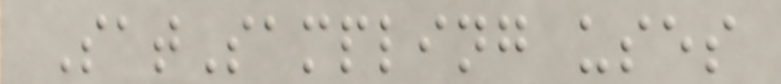SatSampling uses
